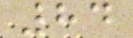84
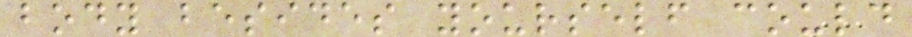body besides yourself could
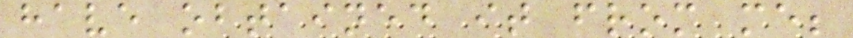have obtained it from me;
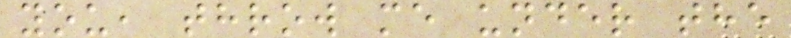you, throw me under the
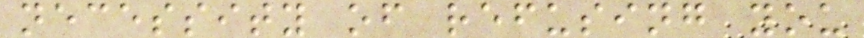necessity of refusing you
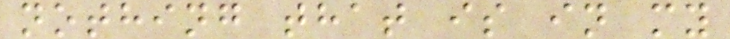nothing that is in my
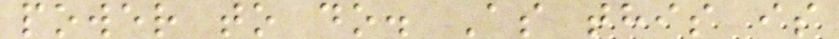power to do. As this is
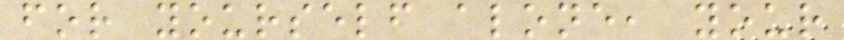for yourself alone, your
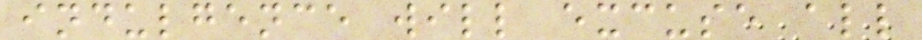indulgence will excuse all
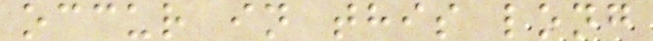occur in this long
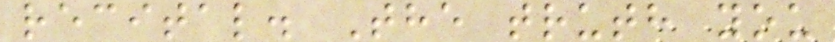recital. The truth you
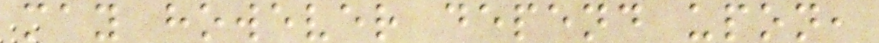may however depend upon,
